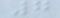7
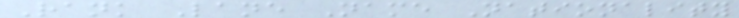Rank Lane Name Nationality
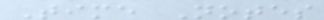Time Notes
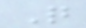Q
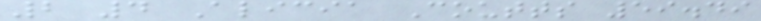2 4 Alicia Coutts 59.49
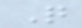Q
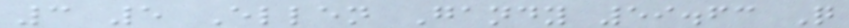3 5 Ellen Gandy 59.63 Q
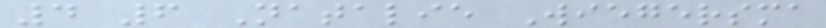4 6 Natalie Wiegersma
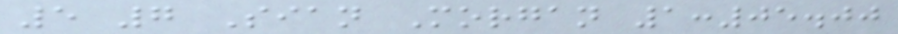5 7 Sian Morgan 1:05.00
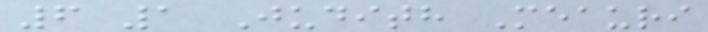6 1 Judith Meauri
